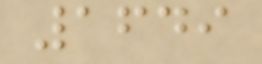1649
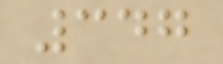347
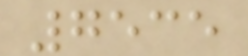7535
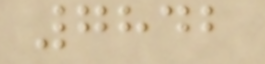7842
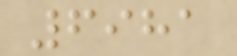6981
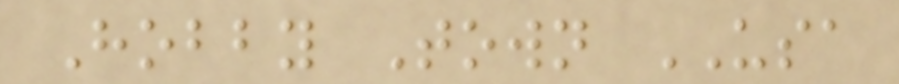Hobby Town USA
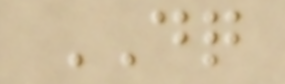DQ
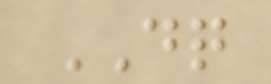DQ
